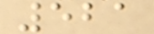521
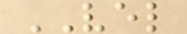VEL
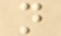n
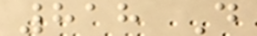818 D
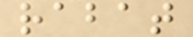rabat
